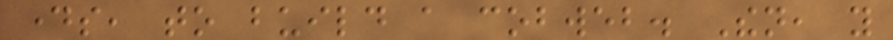days, to build a cobweb. Then, you
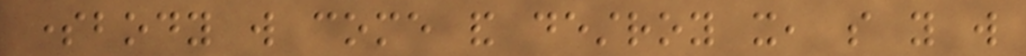somebody will come and destroy it, so you will
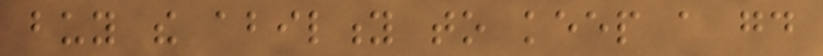buy the ability to keep a good
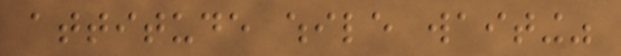attitude while waiting"
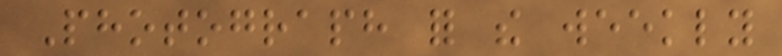Photograph for the weekly
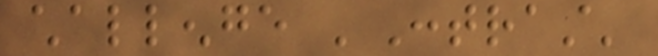challenge 'Contrast'
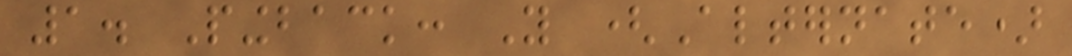1. Pingback: You (Alternate)
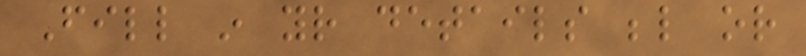Fill in your details below or
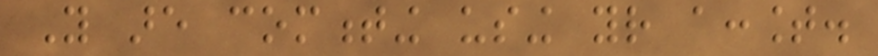You are commenting using your account.
